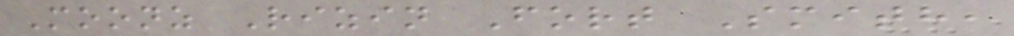Moonz Rizin Fort Smith,
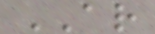AR
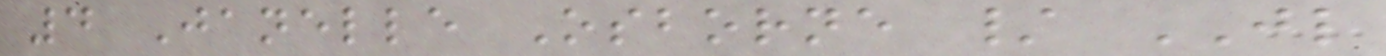4 Janelle Osborne / JL
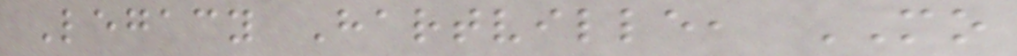Legacy Hartville, MO
